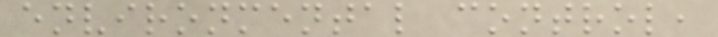environmental control,
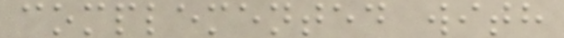complemented with
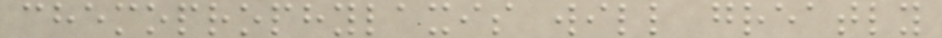chemoprophylaxis will greatly
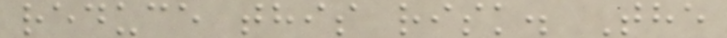reduce this risk. The
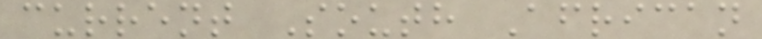current South African
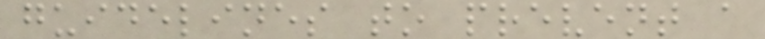guidelines to prevent a
